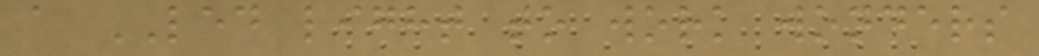a LED light to work wonders
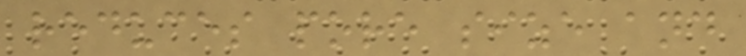reduces pore size and
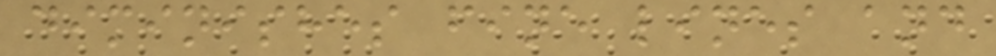diminishes fine lines and
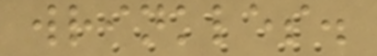wrinkles.
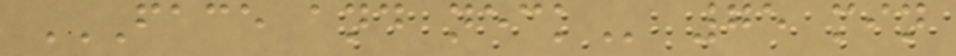FACE AND NECK 75 min
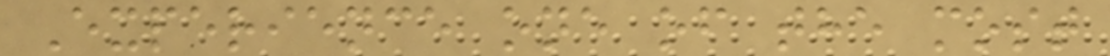Experience one of the most
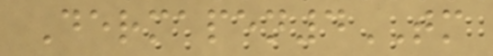Dermapen4TM
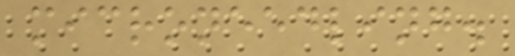microneedling.
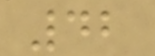42
